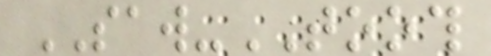SAW-TOOTH
